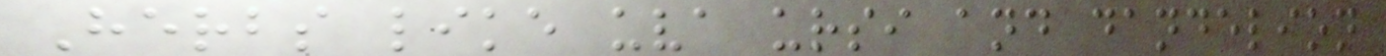Herbs like uva ursi and dandelion
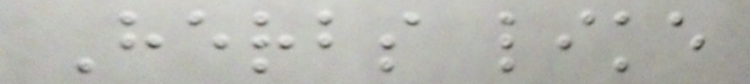Herbs like
